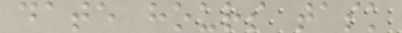date hours task
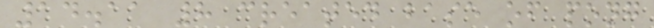14.11 8 created base of pong
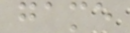game
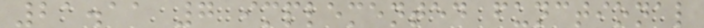21.11 7 implemented functional
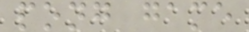pong game
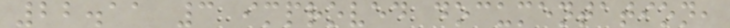22.11 3 improved documentation,
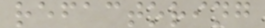refactoring
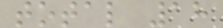total 18
